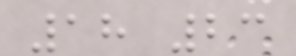18 23
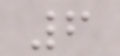6
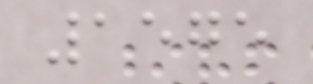1575
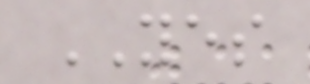YES
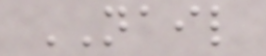NAIL
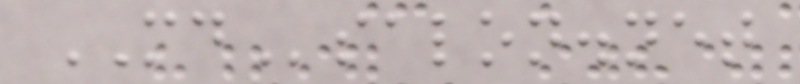MDsalon.net
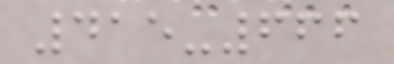415-666
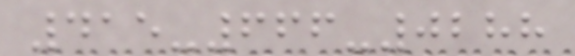415-666-0288
